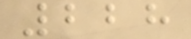228
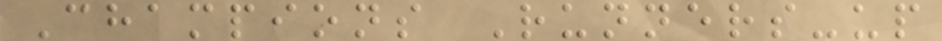Champions Runners-up
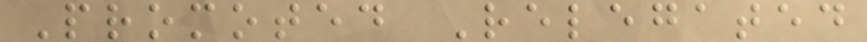Promoted Relegated
